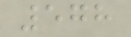578
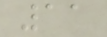11
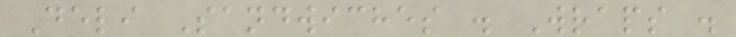Deli Sandwiches . Wraps .
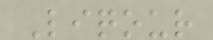Liqour
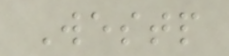Westp
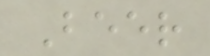Beer
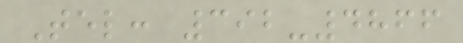Tel: 392-4866
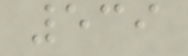539
